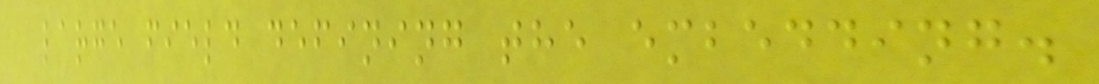large field defining the embedding.
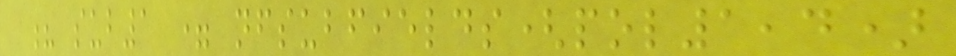? sub1 = nfsubfields(pol1,4)
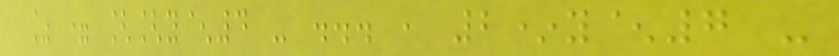% = [[y^4 - ... , 2*y^7 -
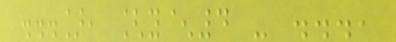...], [y^4 - ...,
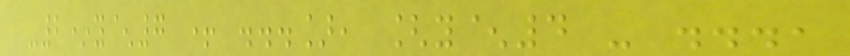-2*y^7 + ...], [y^4 - ...,
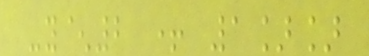-y^2 + 1]]
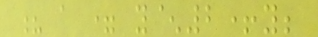? a = y^2+y;
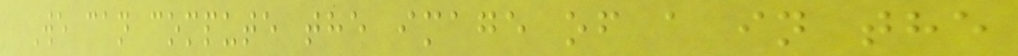We can compute the image of a in the
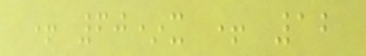+ 60*x + 12
